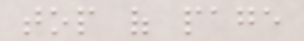top of page
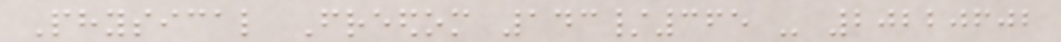Physical Freedom 143/365 - 20220602
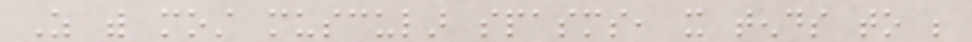As with most muscular spasms, it tends to be
